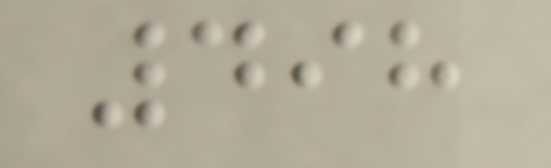498
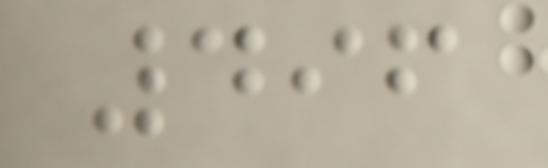496
